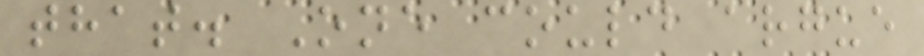that. One could argue
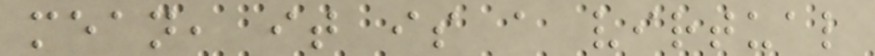mean, it is a virtual
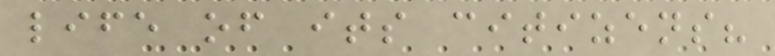life of its citizens?
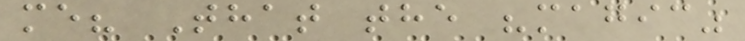me? That the "magic"
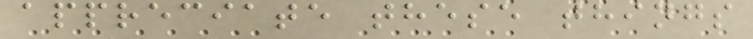appreciate these things
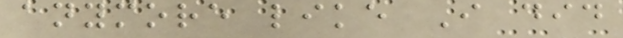anymore like I did
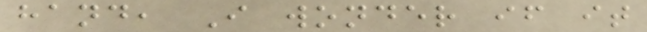hand, I wonder if it
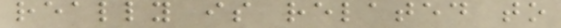really is related to
